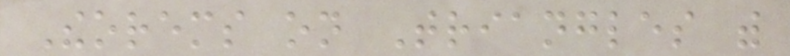Theorems on Triangles with
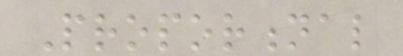Proportional
